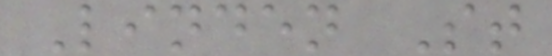Linden St
